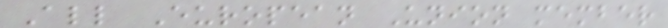All European Union member
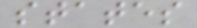states
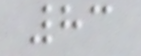83
